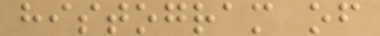histogram of
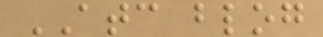ATC blog
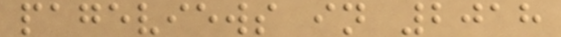pageviews in 2018
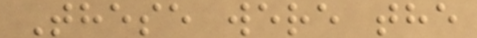These were the
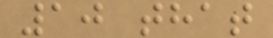10 that
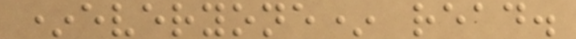*everyone* read.
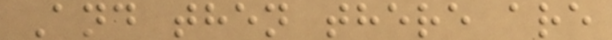And then there are
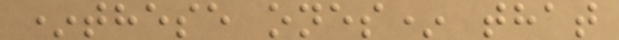*these ones* that
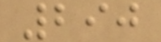290
